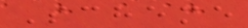Scheme
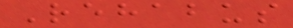Rehabus
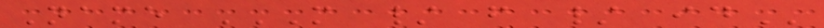Name M / F / ID
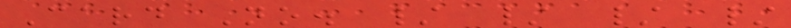Card No. / / / /
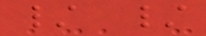/ /
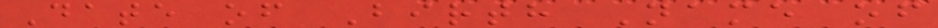Date of Birth Name of
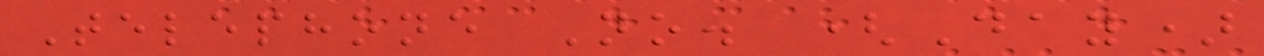Telephone No. (Day)
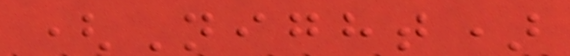(Night)
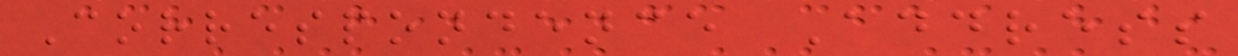Correspondence Address
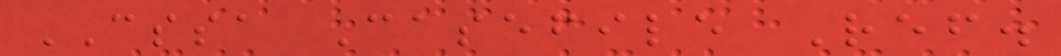CSSA Casefile Ref.
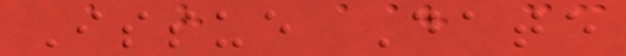Issue Date
